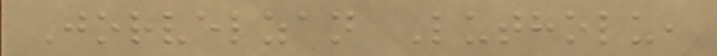Jorvelzan Lutholu,
